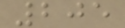205
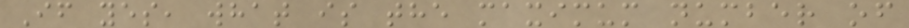If yes, what is the maximum number of
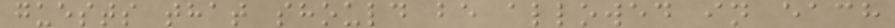guests that should be allowed in each
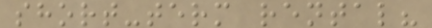short-term rental?
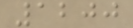1200
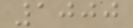1000
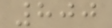800
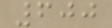600
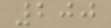200
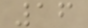16
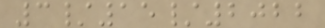3/15/2022
